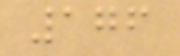176
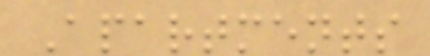Apartments
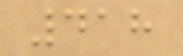418
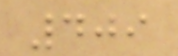409
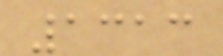1313
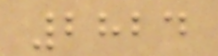2824
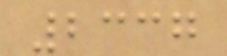2337
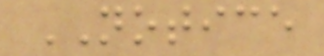NOTICE
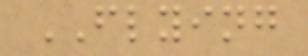FLYING
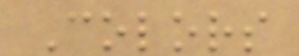Colors
